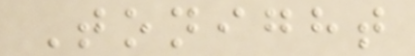Tonight
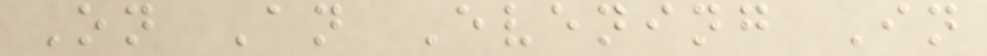On An Evening In
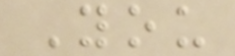You
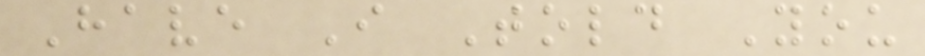Have I Told You
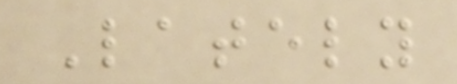Lately
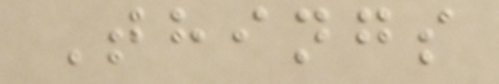Things
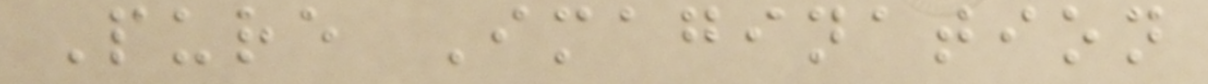Pure Imagination
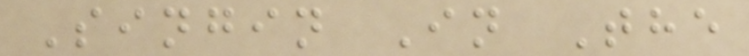Singin In The
